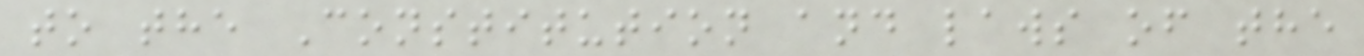to the Constitution and laws of the
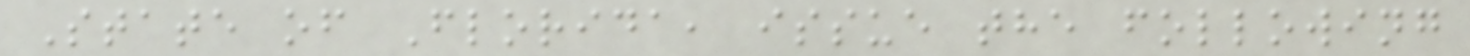State of Florida, issue the following
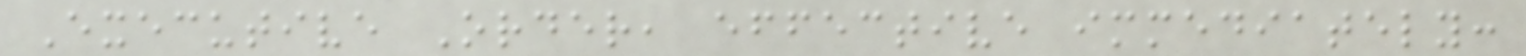Executive Order, effective immediately:
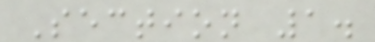Section 1.
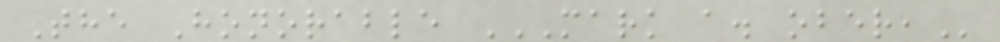The Honorable MARK A. OBER,
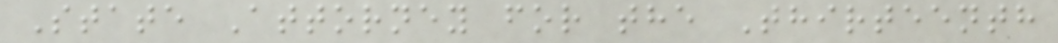State Attorney for the Thirteenth
